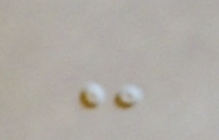-
